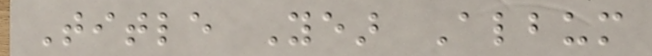Title Year Album
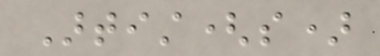Artist(s)
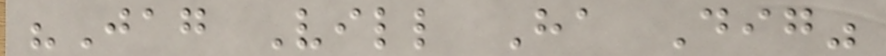"Jag Vill Ha Dig"
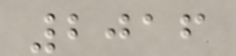2016
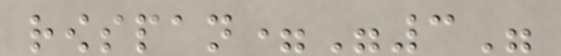rowspan="3"
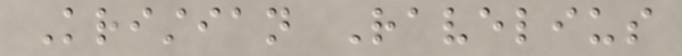Kristian Ravelius
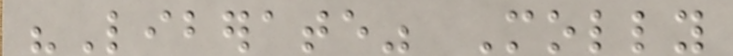"Liberate" Molly
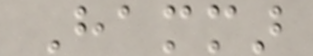Hammar
